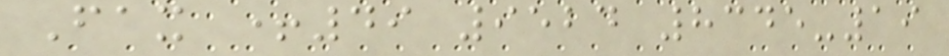Fax +49 9524 8345-19
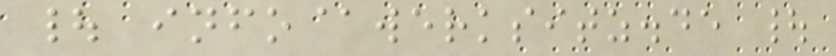| info@werksitz.de |
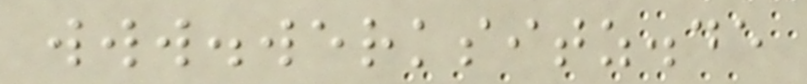www.werksitz.de
